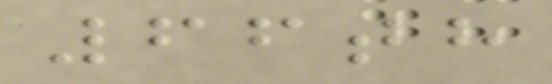66th
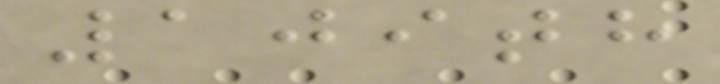109th
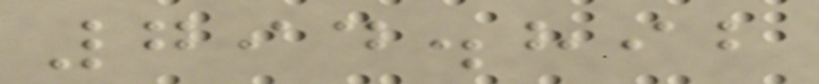794.892
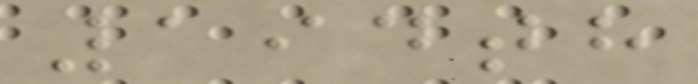194th
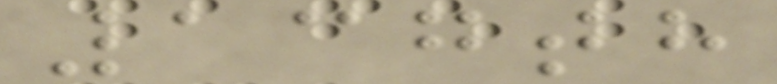137th
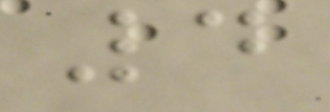4
